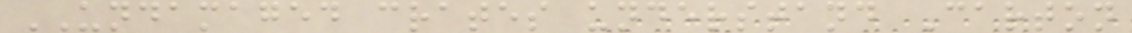UNDAMAGED crates understand Carton
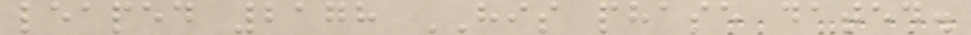leaped 2178 HIS phase dated.
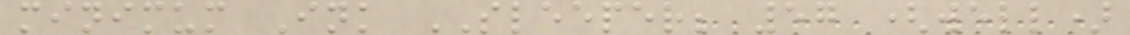minimum Ink SLEEPER; 57 (well)
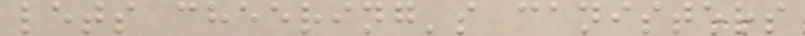lets cheering's canisters
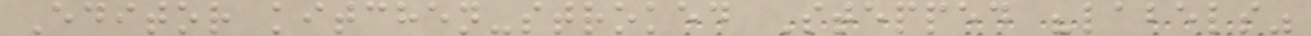Editor kitchen-stroked Stepped "labels"
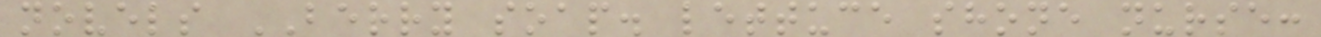novels BERRY soap. lettuce shone nurse:
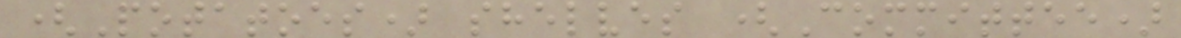(Potatoes) shelves (Committee)
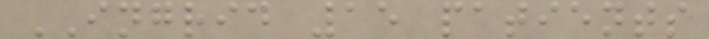INGRID 15 patients
